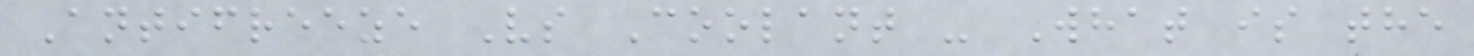Antifreeze Vs Coolant - What is the
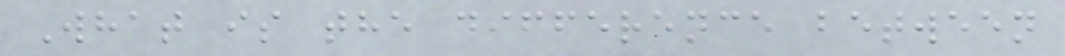What is the difference between
